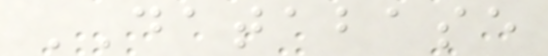DATABASE
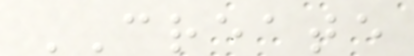CREATE
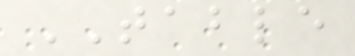TABLE
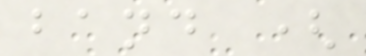band (
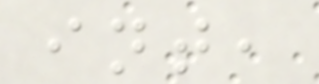int,
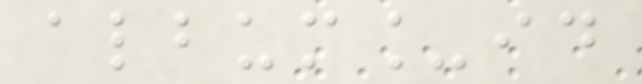album_id
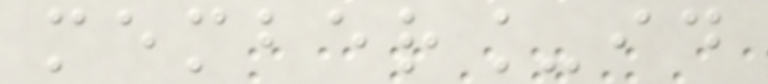member_id
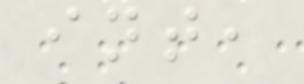int,
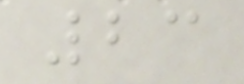23
